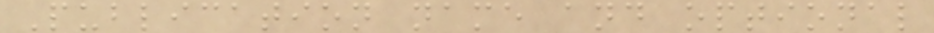Publication name and optional
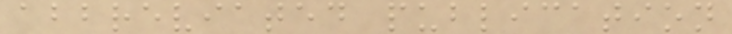abbreviated publication
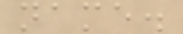name.
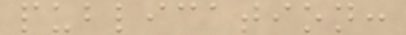publication:
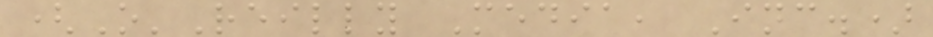(O'Reilly Media, Inc.)
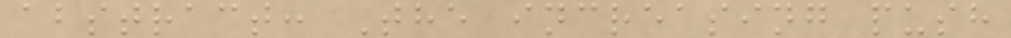abstract: The increasing push
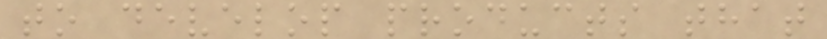to develop products that
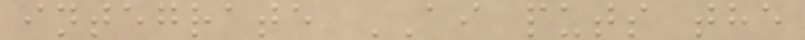integrate AI puts the
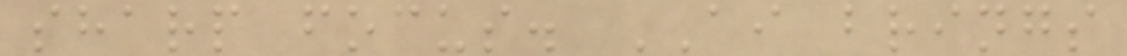sharp focus. AI brings
